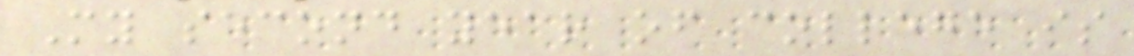My second year of college is
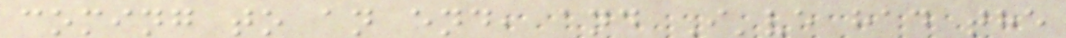coming to an end, and I've had the
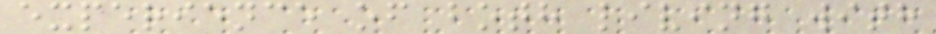experience of both living with
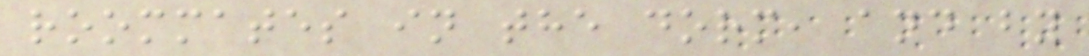roommates in the dorm, and by
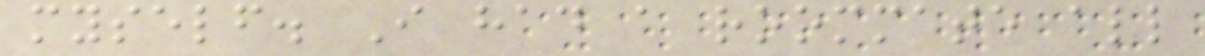myself. I had a roommate all
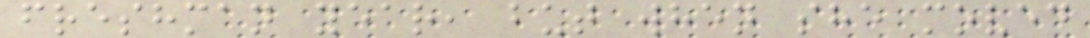freshman year, but when she moved
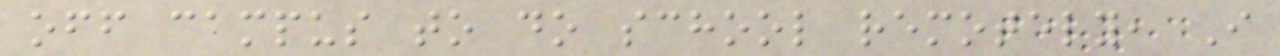off campus to do school remotely, I
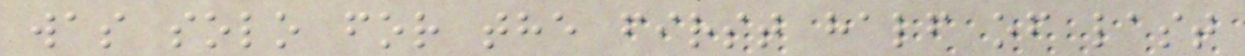was solo for the first half of last
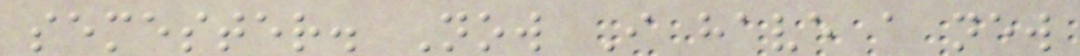semester. Now I have a new
